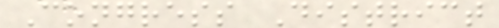Congress District
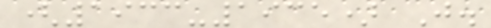(1933-1935) J.
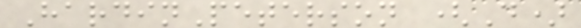HardinPeterson (D)
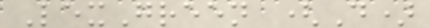LexGreen (D)
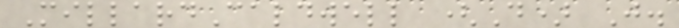MillardCaldwell (D) J.
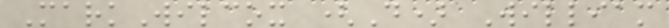MarkWilcox (D) William
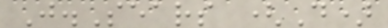J.Sears (D)
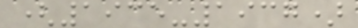(1935-1937)
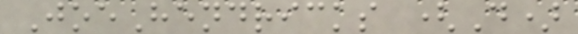JoeHendricks (D)
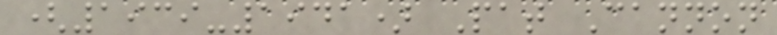(1939-1941) Pat Cannon
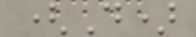(D)
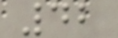42
